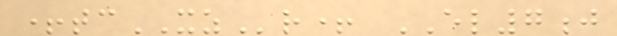+tcXZr+ EL7j
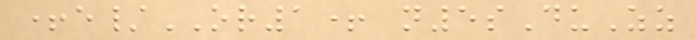+e/OR1+ n5sDuZz
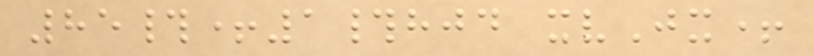85#+1#hjd xvJx+
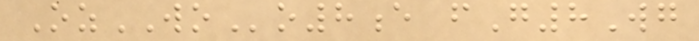OzWOo8e fG8Wg
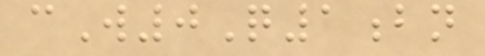cW0Q1bn
